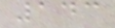143
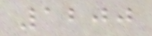1200
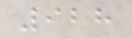928
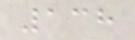138
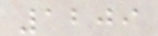1209
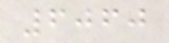6060
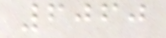6060
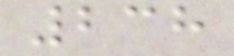238
